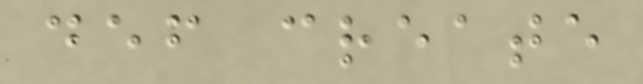def create
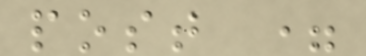post =
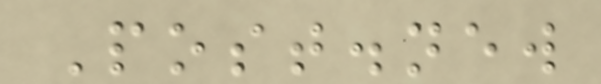Post.new
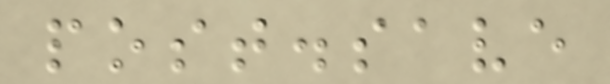post.save
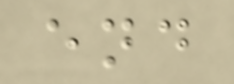end
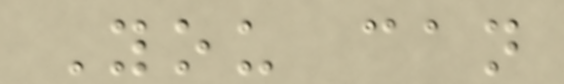You can
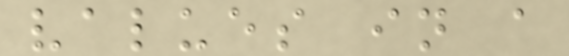values in a
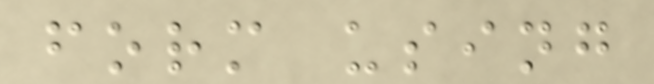form using
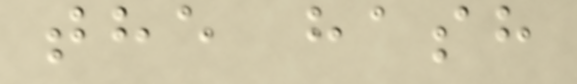the hash
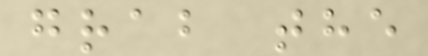grab the
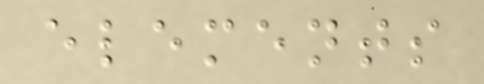elements
